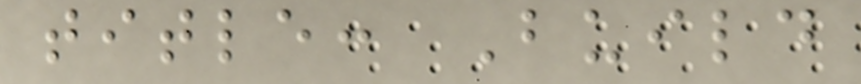title: Build
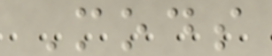Mods
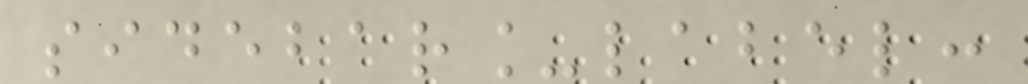sidebar_label:
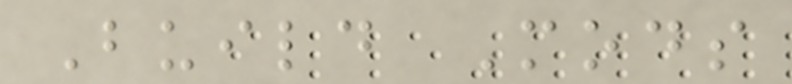Build Mods
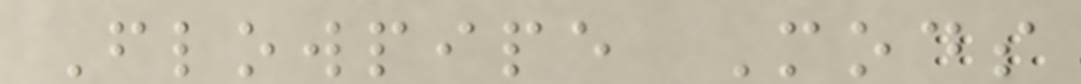Flowpipe Mods
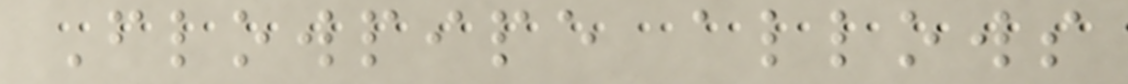Flowpipe allows
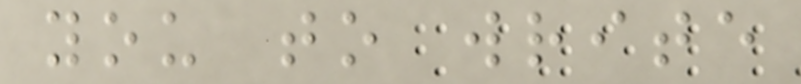you to write
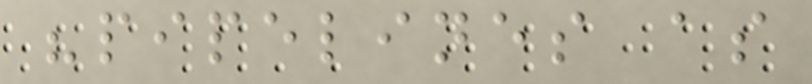"pipelines as
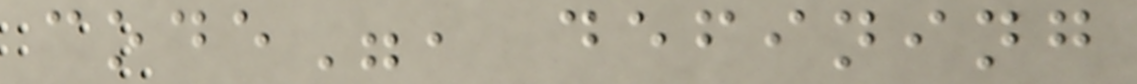code", defining
